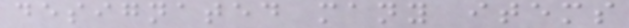designated many items
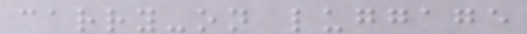carry-on luggage
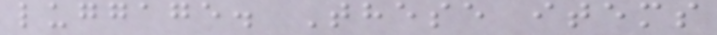luggage. These items
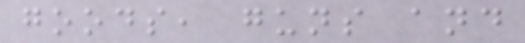goods, guns and
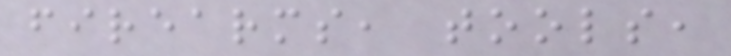firearms, tools,
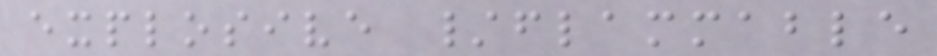explosive /flammable
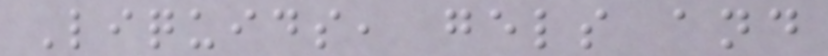Liquids, gels and
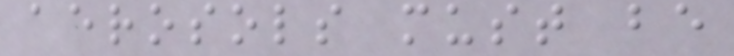aerosols must be
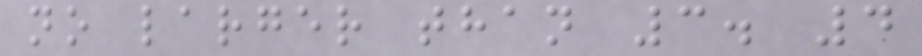no larger than 3. 4
